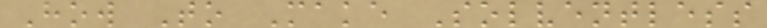How To Make Solventless
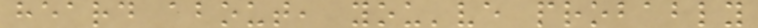heard about, you've probably
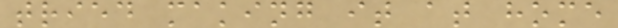tried making it at home
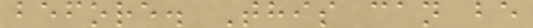before. This can be
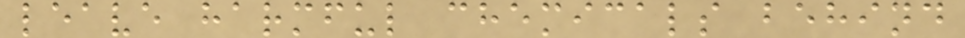leave harmful chemicals behind
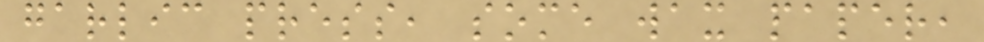garlic press, some wax paper,
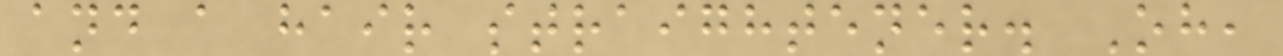and a hair straightener. Oh,
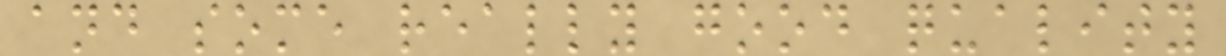and some really good quality
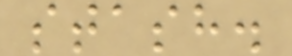stash.
